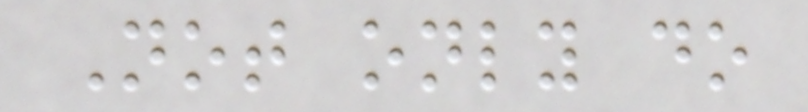Not only do
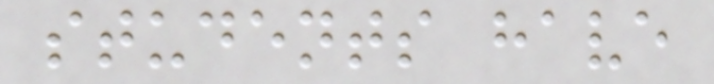students have
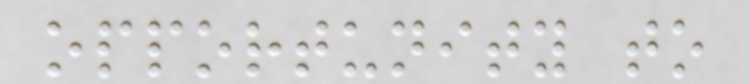opportunity to
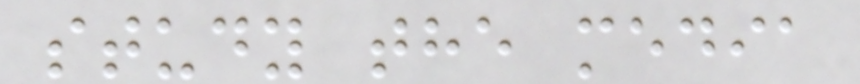study the media
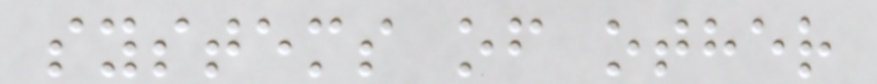systems of other
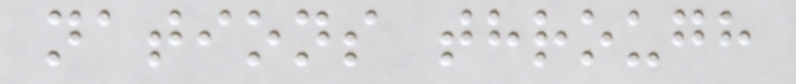nations through
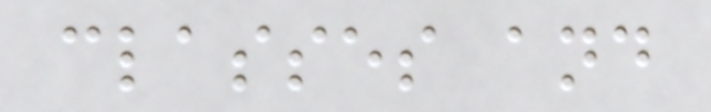classes and
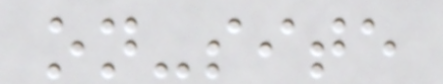on-site
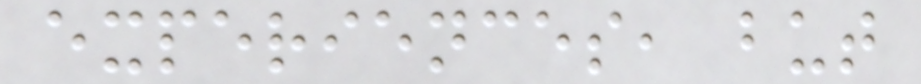experiences, but
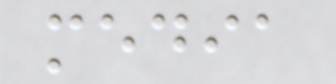media
